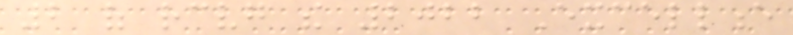2 of receiving the 2022 Excellence
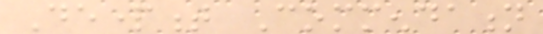Department Commendation
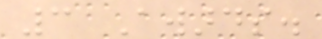3 Awards.
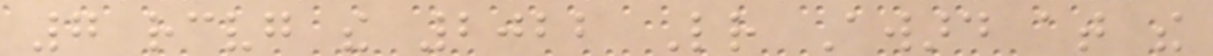7 receiving the 2022 Letter Award at the
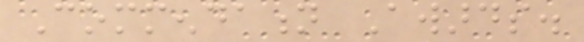Commendation Awards.
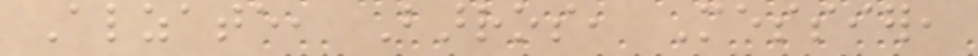Alzate, Barros, Messier,
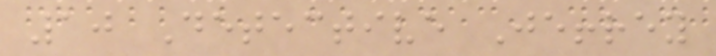10 Detective Jeffrey
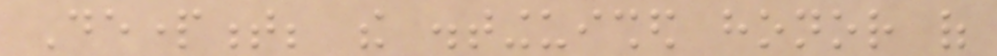Department; the distinguished honor of
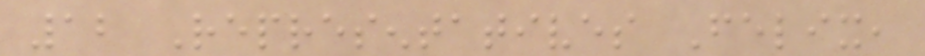12 Representatives Felix,
